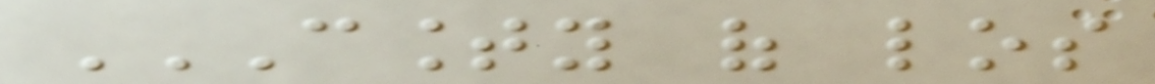COUNTY OF LOS
